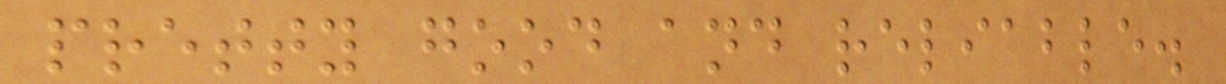pretty good and reliable.
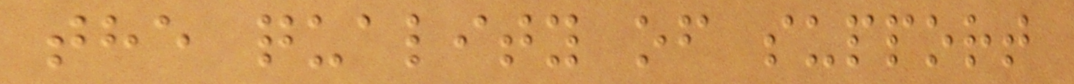the quality of support
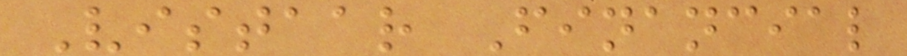Vistaar Financial
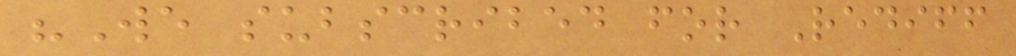"We subscribed for Rediff
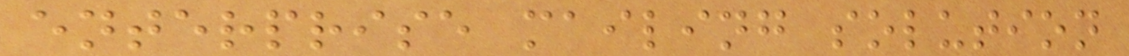enterprise mailing solution
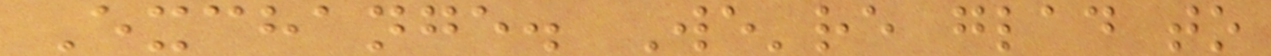Exchange. We're glad to
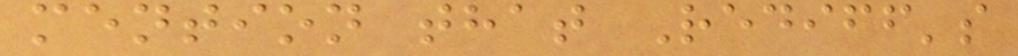mention that Rediff's
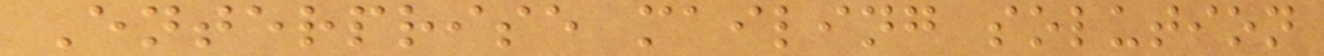Enterprise mailing solution
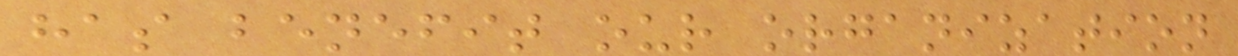has benefit our organization
